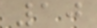10
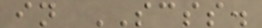in SCSS.
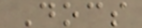Docs
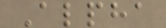Alpha
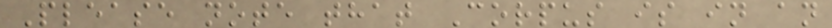Please note that Corpus is in an
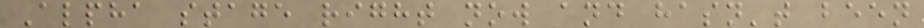Alpha stage right now and hasn't been
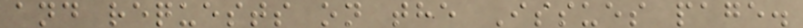and requests on the Issues page.
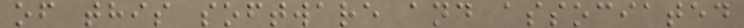of this software and associated
